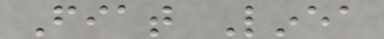Fiat Linea
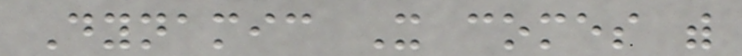Dynamic It comes with
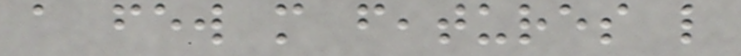a few more features like
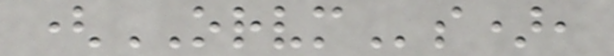(ORVMs),
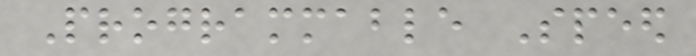Programmable Speed
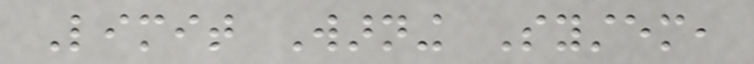Limit Warning System,
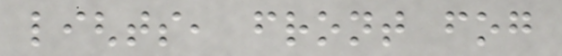lights, front fog
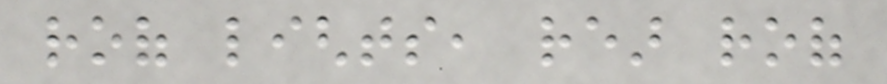roof lights, rear roof
